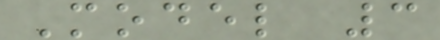Model 3
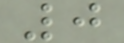0
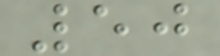50
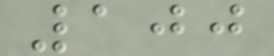100
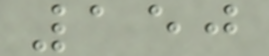150
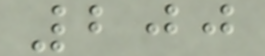200
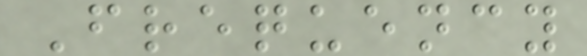Frequency
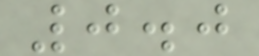0.0
